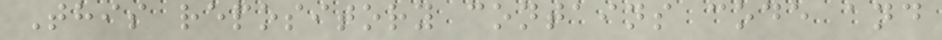This repository contains code and
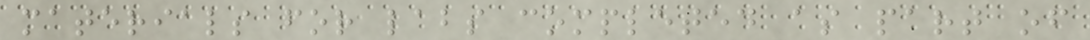materials for labs completed as part of
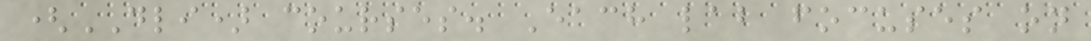(DLI) courses. Each lab focuses on
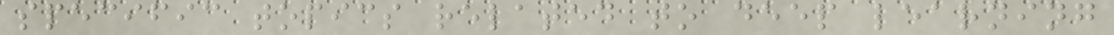specific topics related to deep learning
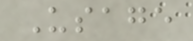Usage
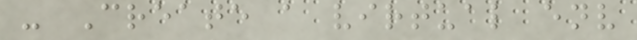- Create a virtual env
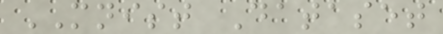MNIST Dataset
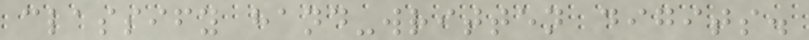classify hand-written digits.
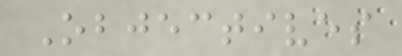Objectives
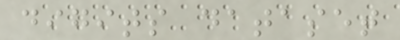digits dataset
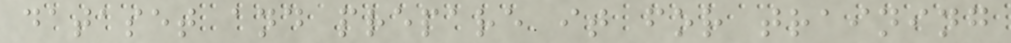dataset and prepare it for training
